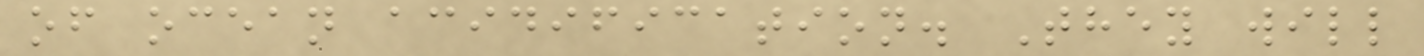of ocean acidification. They will
